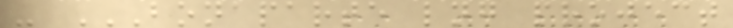- BONAPARTE LNG PROJECT
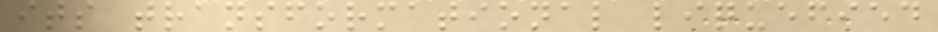its transformational liquefied
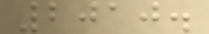2010.
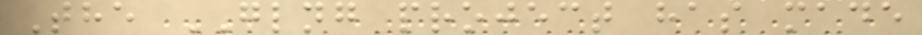The GLNG project has made
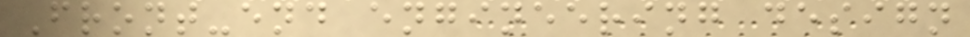Front-end engineering design
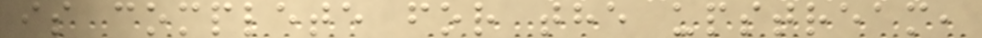is complete for the upstream,
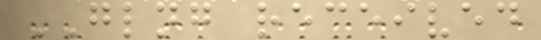GLNG received
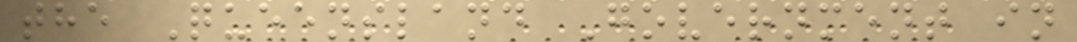the Queensland Government in
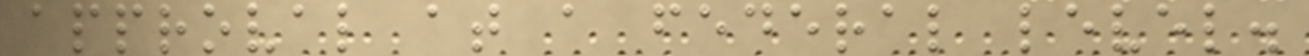approval at a federal level.
